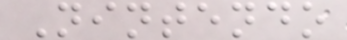Nintendo
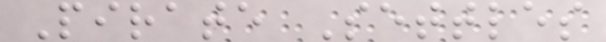Pirate Settles
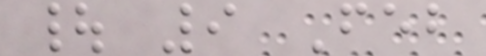| 9 Feb
